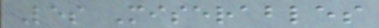Les Miserables
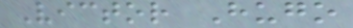Victor Hugo
